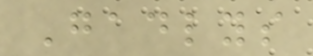Gadlys
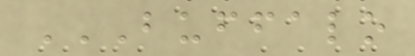BUFFALO
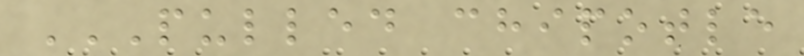PULLED CHIPOTLE
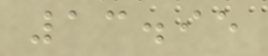13.95
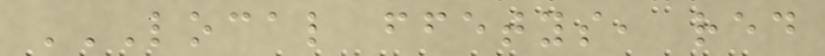LOCAL FFETYS, RED
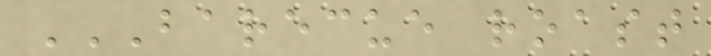BARECUE ROAST
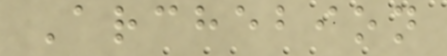Archebion
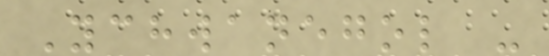Ychwanegol -
